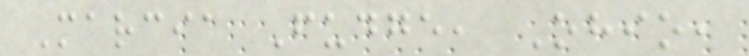Marcia Fudge, Ohio,
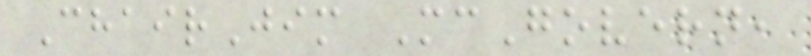ChairJim McGovern,
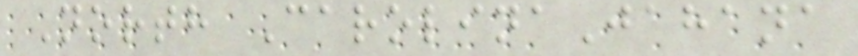North CarolinaJahana
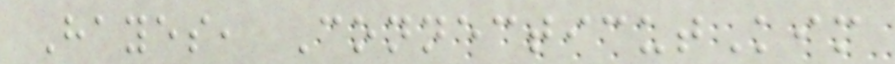Hayes, ConnecticutKim
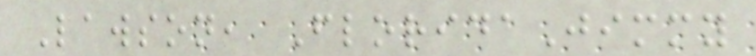Lawson, FloridaJimmy
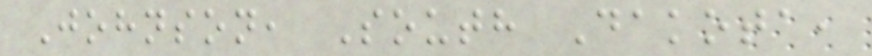Johnson, South Dakota,
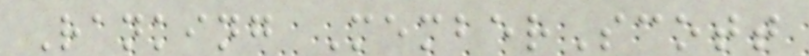Ranking MemberScott
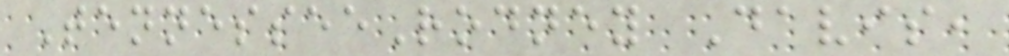TennesseeRodney Davis,
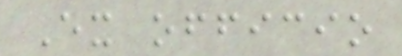Ex officio
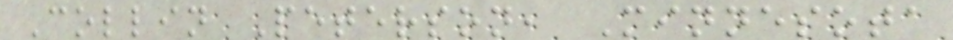Collin Peterson, Minnesota
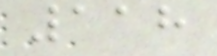118
